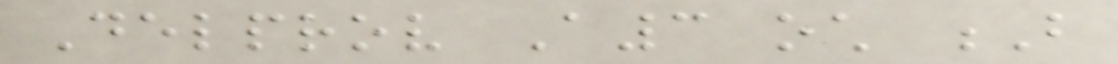Delprov A3 och B
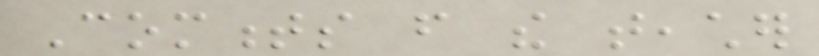Comments from the teacher
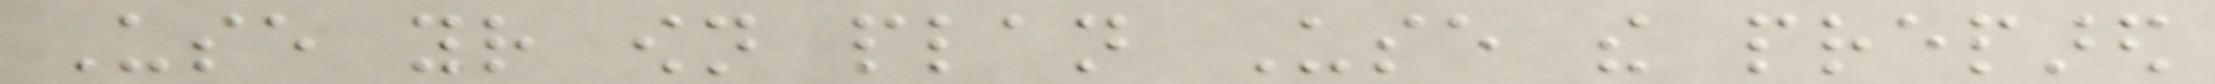Use your own plan Use the prepared
